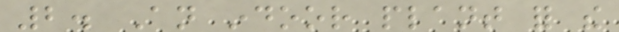2. An indoor plant for the
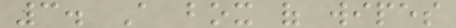3. A box of wipes
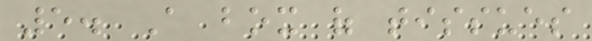5. A box of tissues
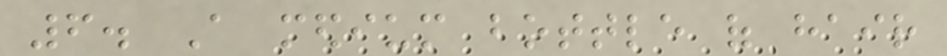6. A medium bottle of hair
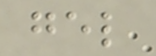gel
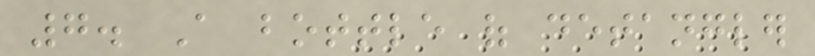7. A bottle of detangler
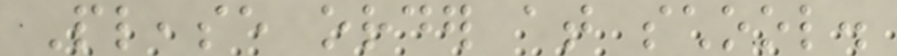Please order at school.
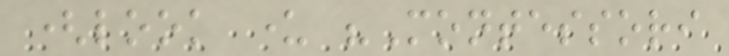(look under "Montessori
